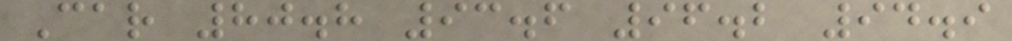Car 80.8 93.6 96.2 94.9
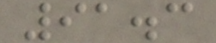91.3
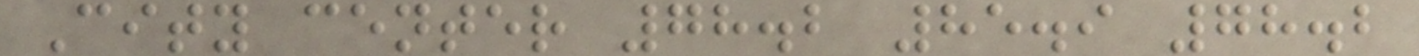City center 78.2 85.9 78.2
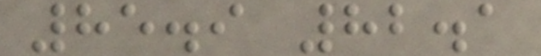85.9 82.1
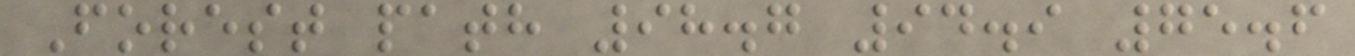Forest path 98.7 94.9 75.6
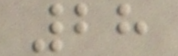28
